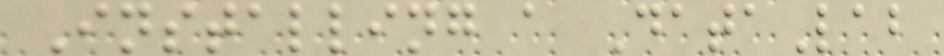Installing a DataLab
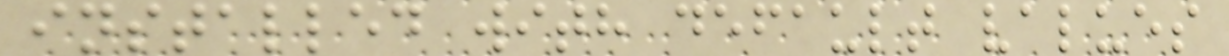installed with default values
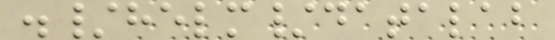./helm/datalab
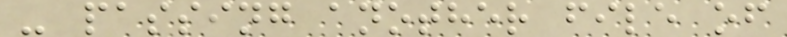- passing another file of
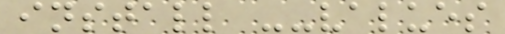install --values
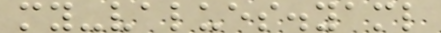my-values.yaml
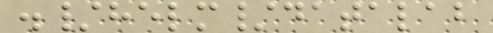./helm/datalab
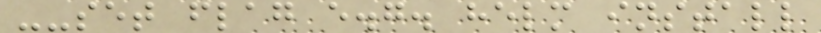--set flag e.g. helm install
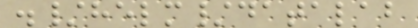./helm/datalab
